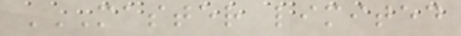MASTER LIMITED
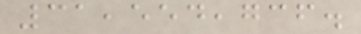31,554,736.
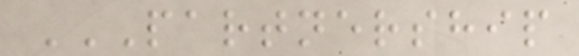PARTNERSHIP
